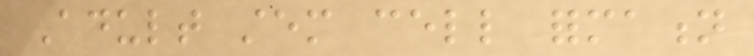Adult stem cell formation
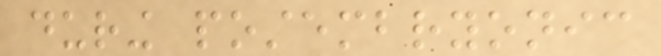during postembryonic
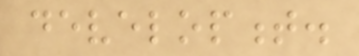development.
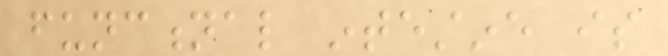functional intestine is
